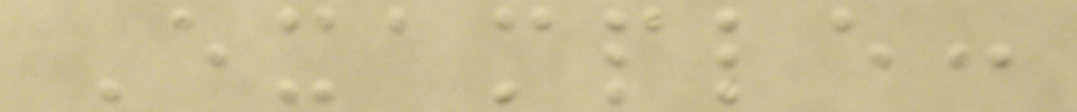Example:
